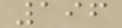196
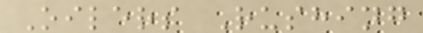Oilers Rushing
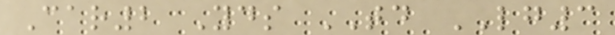Car2 Yds TD LG3
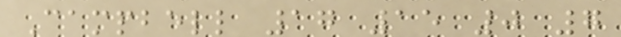Campbell 17 15 0 7
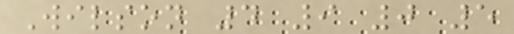Wilson 4 9 0 5
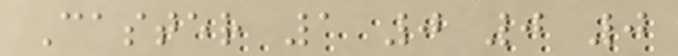Caster 1 0 0 0
